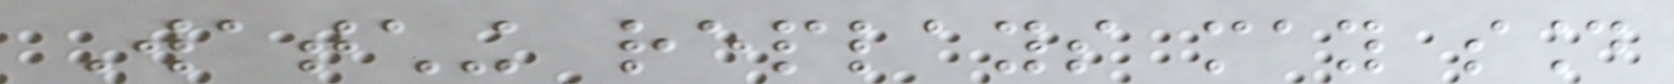Watching replays may sound
